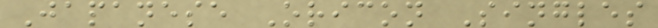Japanese Oricon Singles
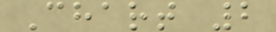Chart 2
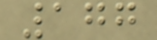177
